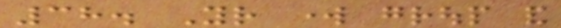38. Your work group and
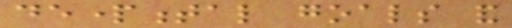departmental goals and
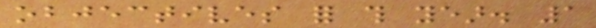objectives for this year. 1
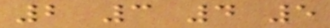2 3 4 5
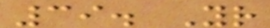39. Your
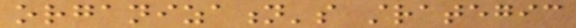organization's strategic
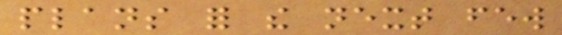plans for the next few
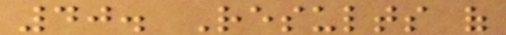40. Results of
